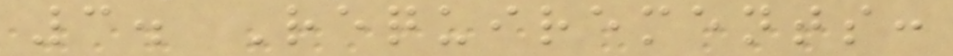3. Requirements:
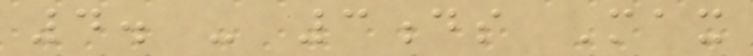4. - 3ds Max
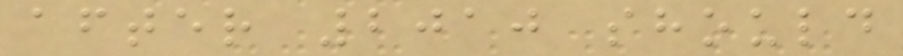after 2010 should
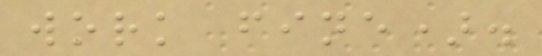work fine).
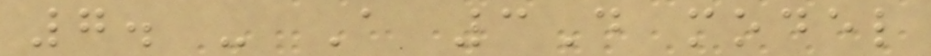7. - A 3D model
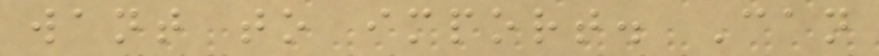want to import. Can
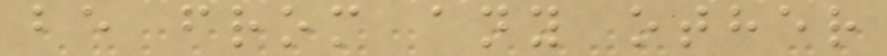be from any other
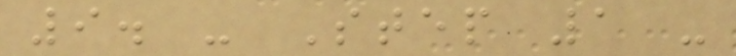9. - Step 1 -
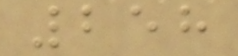258
